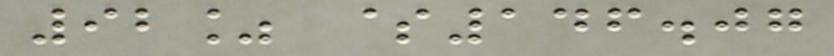92% $146.07
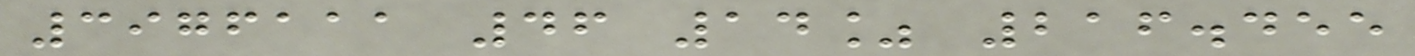3976111 46 14% 216.455
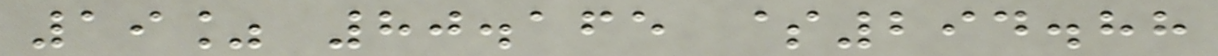19% 80.165 $294.88
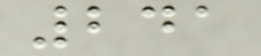241
